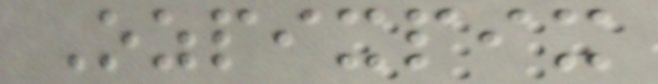Ozpixpix
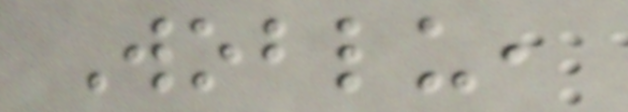Woblu,
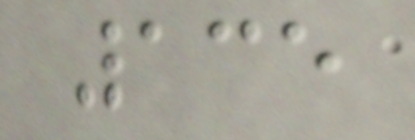135
